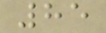85
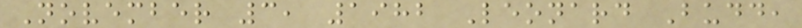November 3, 1982 Leonard Budd,
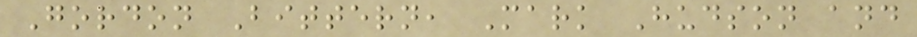Gordon Bittern, Mark Hudson and
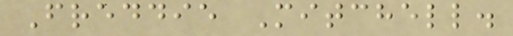Freddie Mitchell.
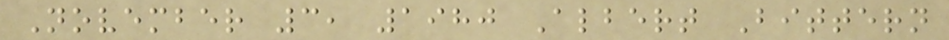November 3, 1980 Albert Bittern
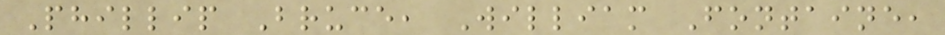Phillip Bruce, William Fontaine,
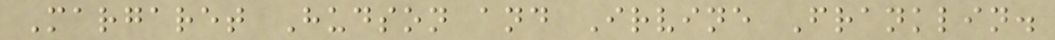Margaret Hudson and Irvine Franklin.
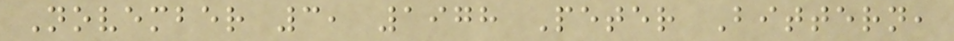November 3, 1978 Peter Bittern,
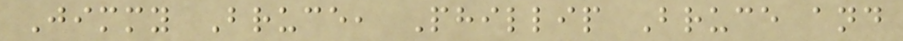Jimmy Bruce, Phillip Bruce and
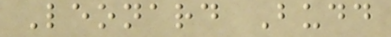Leonard Budd
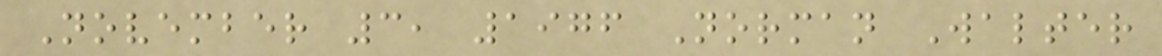November 3, 1976 Norman Walter
